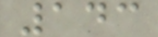143
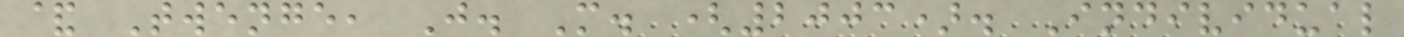& Twenge, J. M. (2003). Individual
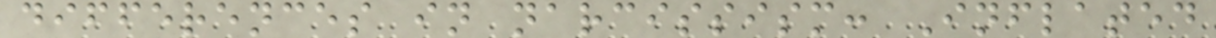differences in narcissism: Inflated
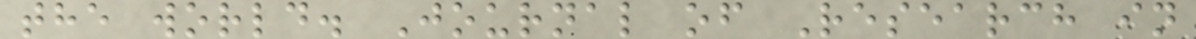the world. Journal of Research in
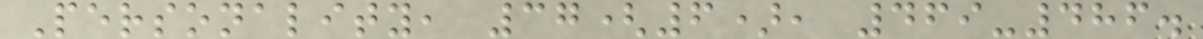Personality, 37(6), 469-486.
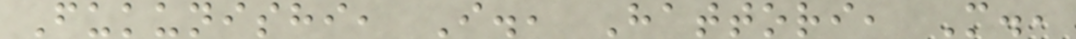Fukunishi, I., Hattori, M.,
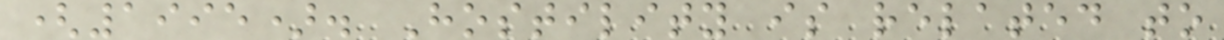(1995). Hostility is related to
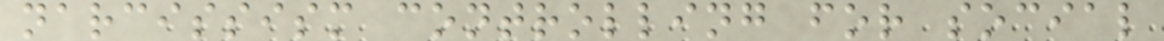narcissism controlling for social
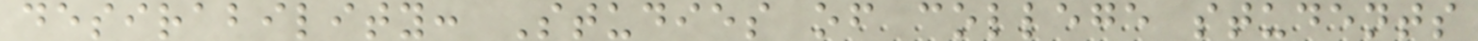desirability: Studies of college students
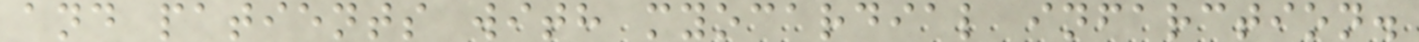and patients with myocardial infarction.
